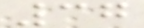37
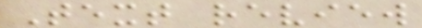Text review
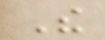The
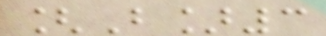[B]3
